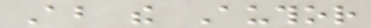About the Author
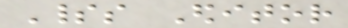Spirits Editor
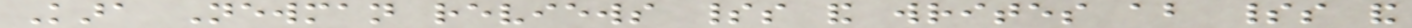Kara Newman reviews spirits and writes about spirits and
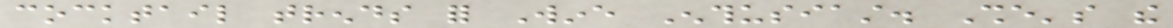cocktail trends for Wine Enthusiast. She's the
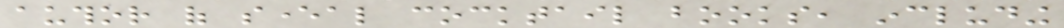author of several cocktail books, including
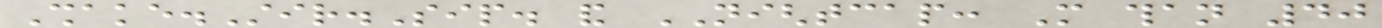Shake.Stir.Sip. and NIGHTCAP: More than 40
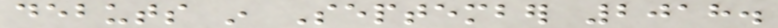debuts in September 2018.
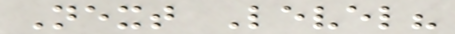Next Level?
